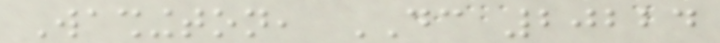Washington, DC 20224
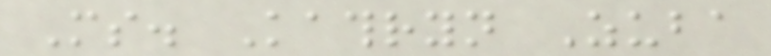Ms. Kathryn Zuba
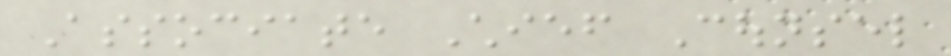Associate Chief Counsel
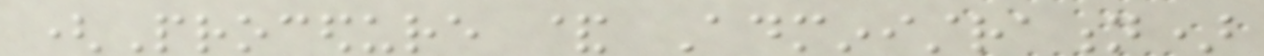(Procedure & Administration)
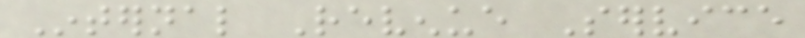Internal Revenue Service
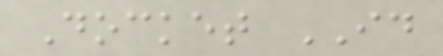Docket ID
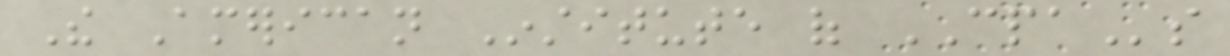The American Institute of CPAs
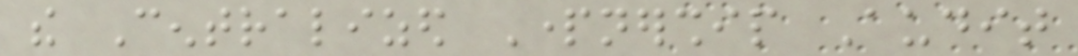the Centralized Partnership Audit
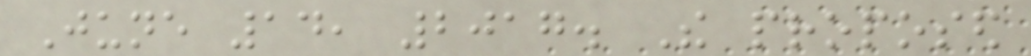June 14, 2017. The proposed
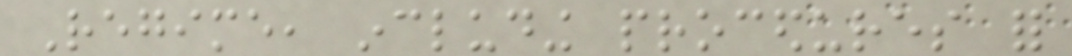Regime, including procedures for
